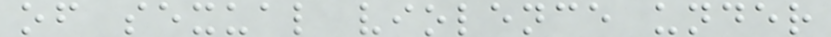of sexual violence under
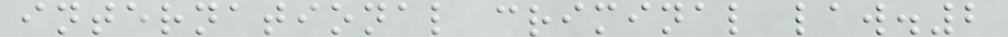international criminal law.2
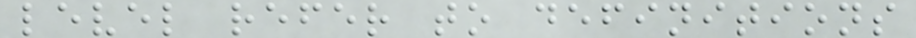level refer to definitions
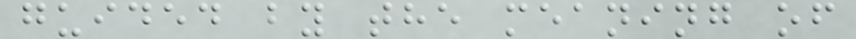guided by the meaning of
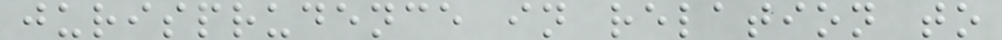jurisprudence in relation to
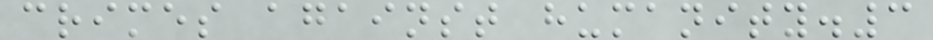crimes against humanity.3
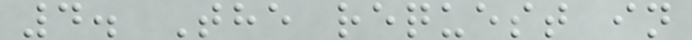4. The request in
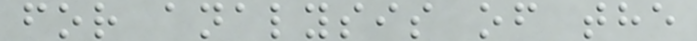for analysis of the
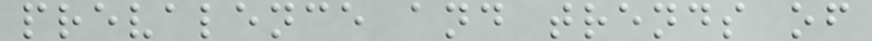prevalence and trends of
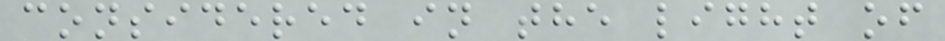considered in the light of
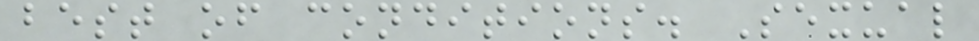best of conditions. Sexual
